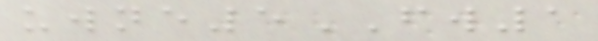uwne5FW1
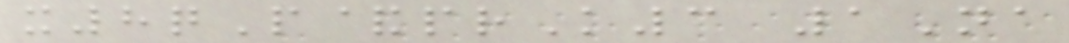x8qP&prK3 1Na
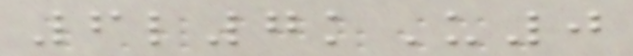6l7kU0
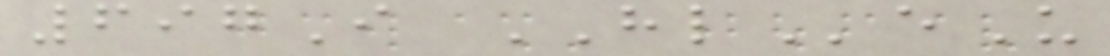697I HLeU
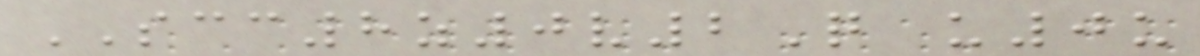SCC8z0v2Q u0u
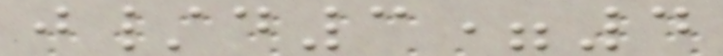j/d3=4
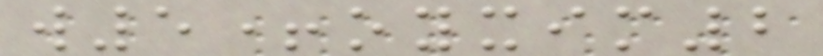w5+oyxim2
